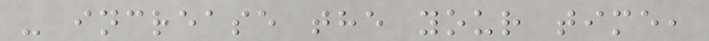- increase the your time,
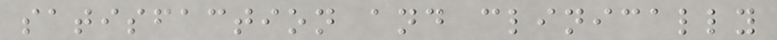satisfaction and clinically
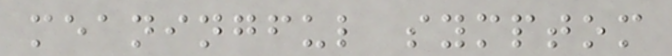meaningful symptom
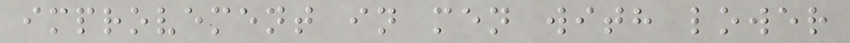improvement in men with lower
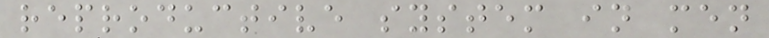reproductive system in men
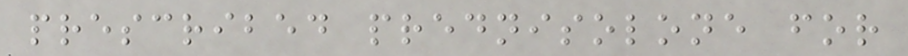prescribed prednisolone for
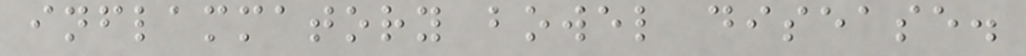inflammatory bowel disease.
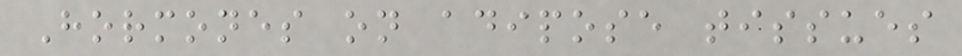Hormones on adipose tissues
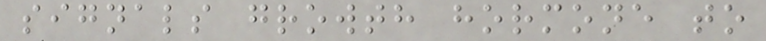signals growth hormone to
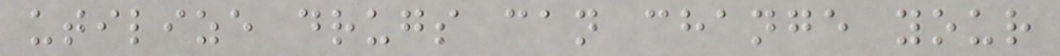utilize drugs can change your
